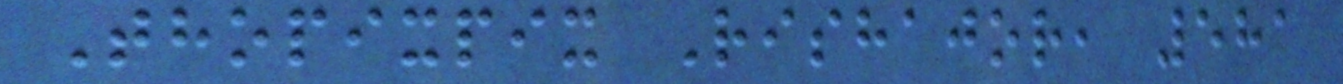Thopixpix Rishajor, 581
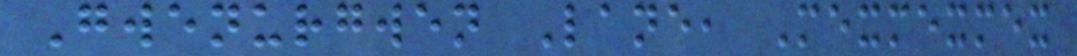Gwenurgwen Lane, Mexmexmex
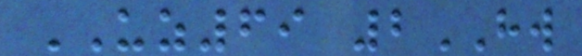UZ69 2HW
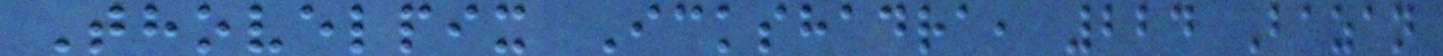Thovelpix Ickshadra, 224 Bazan
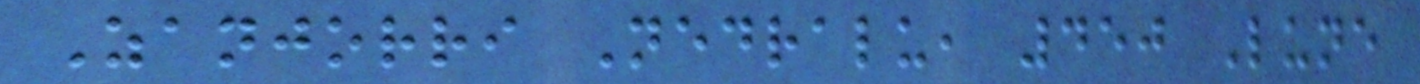Zanjorri Nedralu, 450 Lune
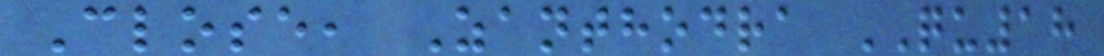Close, Zanthodra QU18
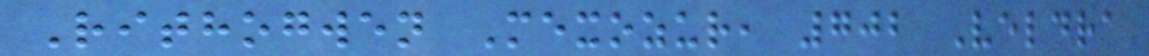Rithogwen Mexozur, 702 Veldra
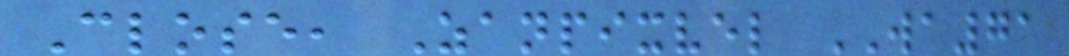Close, Zanpixvel WA71
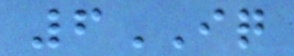6IQ
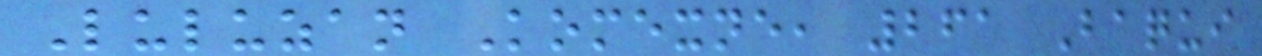Luluzan Komexne, 261 Baqui
